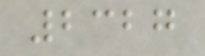2327
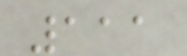111
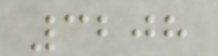3208
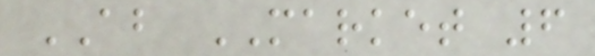AB MARKET 6
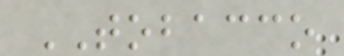TOBACCO
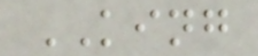KING
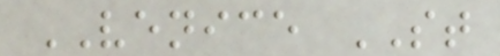VENICE ST
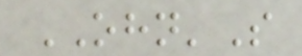OHN'S
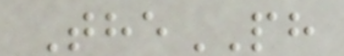ThePH
